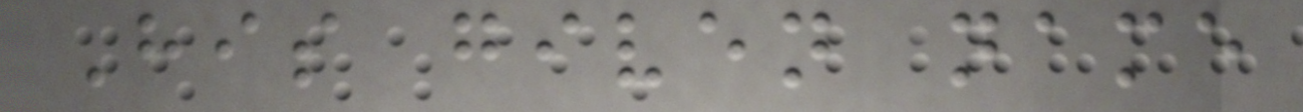His given name
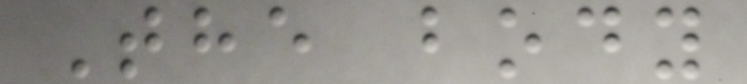The body
